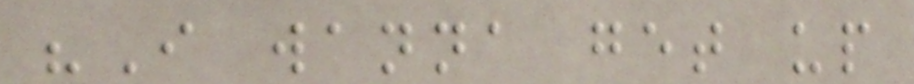"I wanna get up
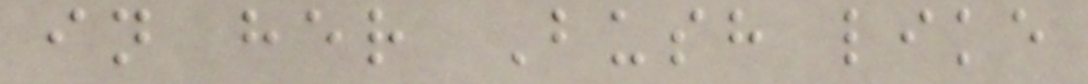in her Bush like
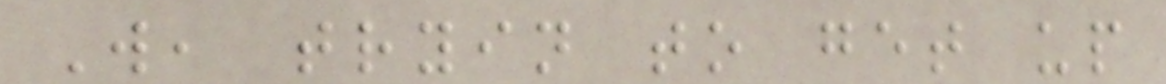W, tryin to get up
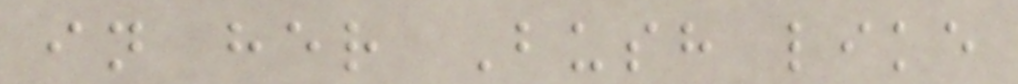in her Bush like
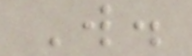W.
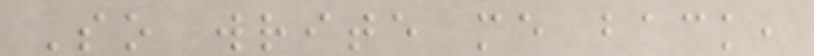So write me back,
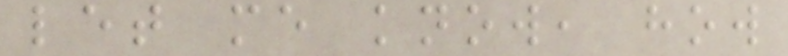let me know, how
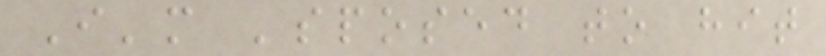I'm 'sposed to hit
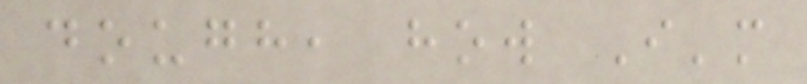dough, how I'm
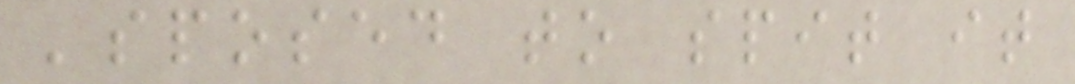'sposed to spit it
